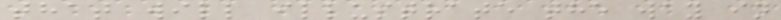that will illustrate the way in
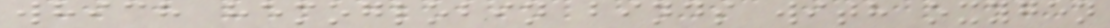which hemoglobin binds with oxygen
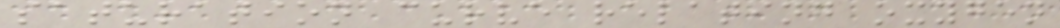saturation curve relating oxygen
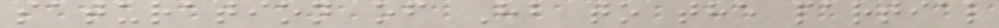saturation of Hb to the partial
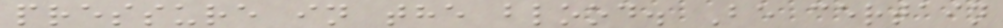pressure in the blood. Be certain
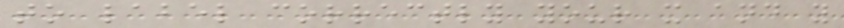to label correctly your x and y
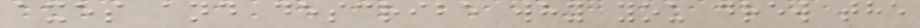axes and describe why you drew the
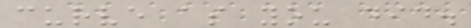curve as you did.
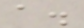a.
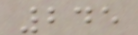245
